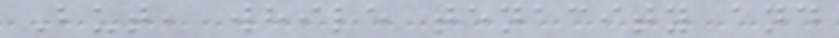But, while tenacity and
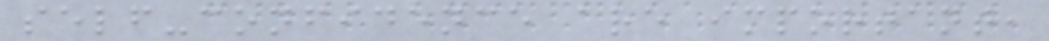self-confidence are important,
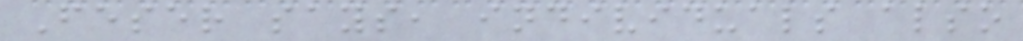Feser says, individuals also
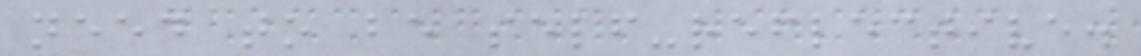need to be self-reflective.
